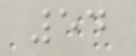54
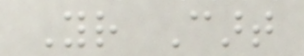Your Cart
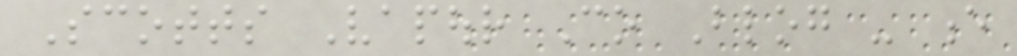Scotts Vapour Co Blog - e
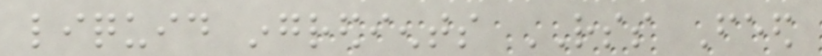liquid ingredients RSS Feed
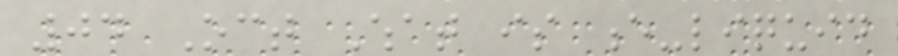04 Oct What is e-liquid
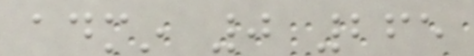admin 0 265
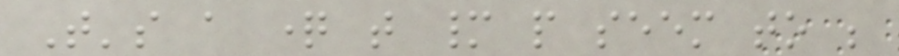That's a question that many people seem to be
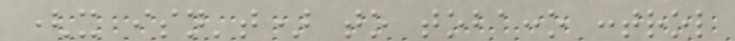(it isn't) to tobacco control
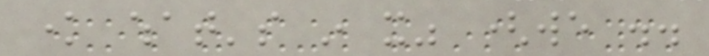know what's in it" (we ..
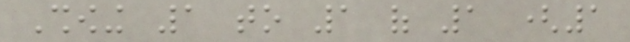Showing 1 to 1 of 1 (1
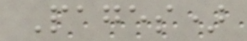Pages)
